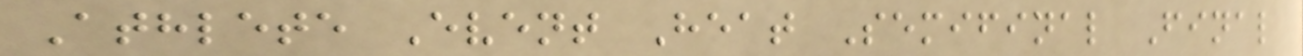Athlete Event Heat Semifinal Final
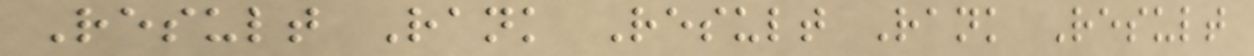Result Rank Result Rank Result
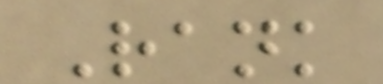Rank
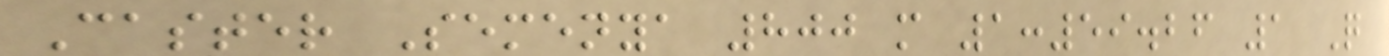Caster Semenya 800 m 1:59.26 1 Q
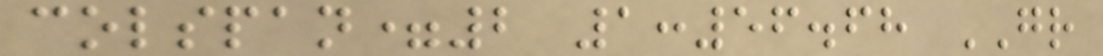colspan=2 1:56.68 GR
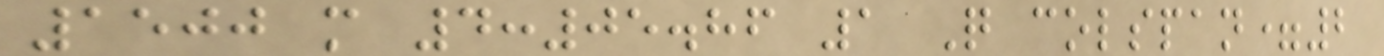1500 m 4:05.86 1 Q colspan=2
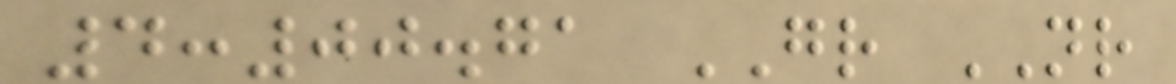4:00.71 GR NR
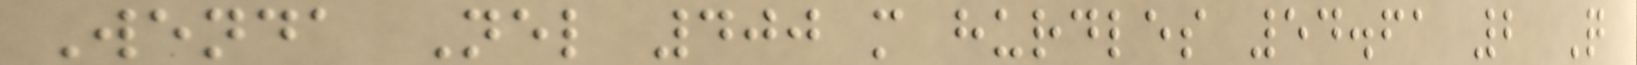Wenda Nel 400 m hurdles 54.61 2 Q
